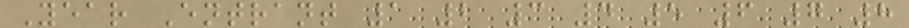Year Entrant 1 2 3 4 5 6 7 8
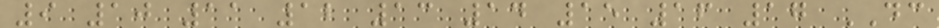9 10 11 12 13 14 15 16 17 DC
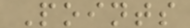Points
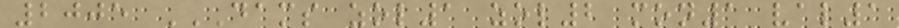2005 DAMS ZOL1 ZOL2 MON1 VAL1
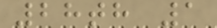28th 1
